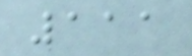111
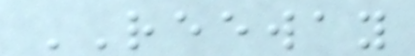REEWAY
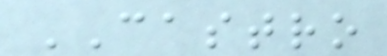CASTRO
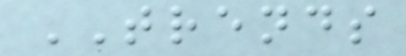TRENDS
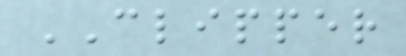CLIPPER
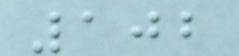102
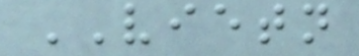VIETN
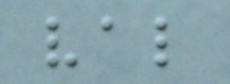val
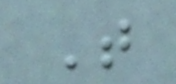T
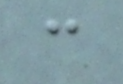c
